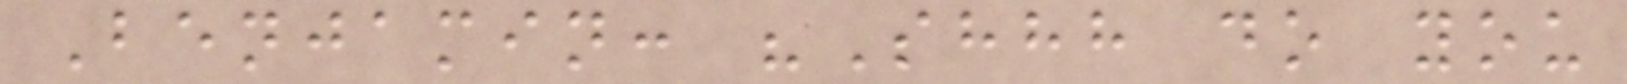Benjamin: "Shhh do you
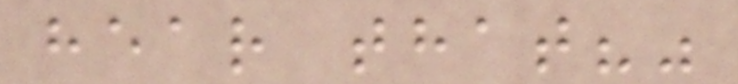hear that?"
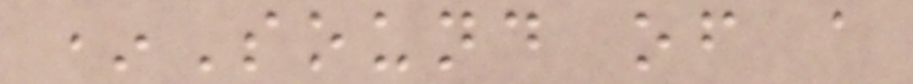*Sound of a
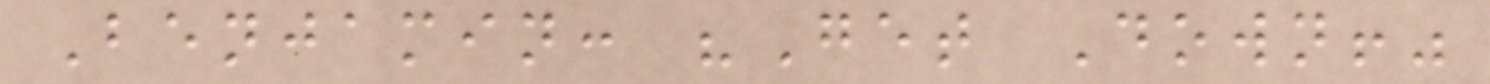Benjamin: "Get Down!"
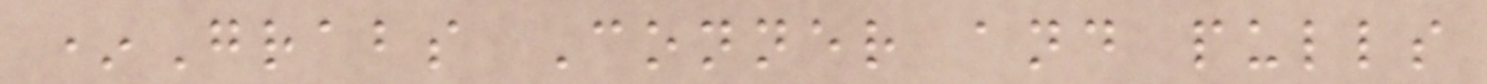*Grabs Conner and pulls
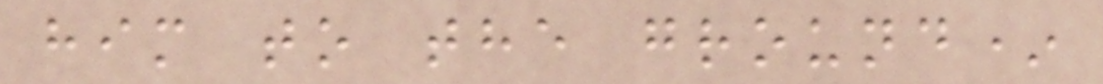him to the ground*
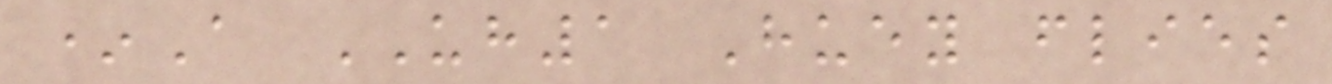*A UH1 Huey flies
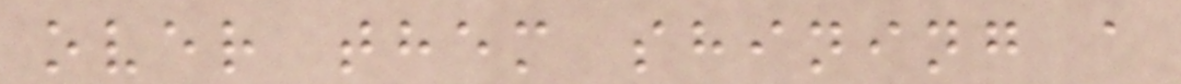over them shining a
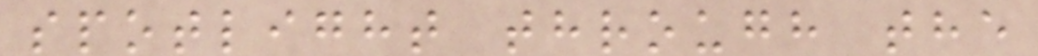spotlight through the
